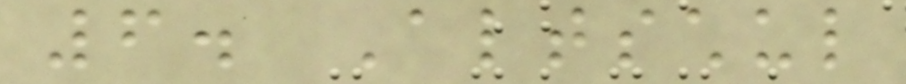6. Altschul
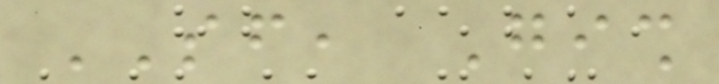SF, Gish
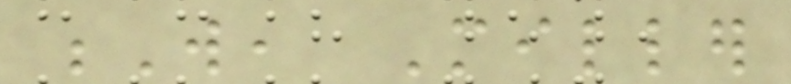W, Miller
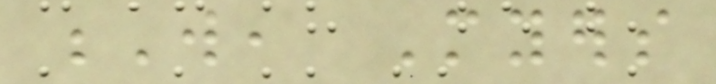W, Myers
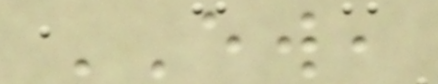EW,
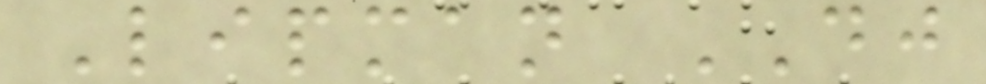Lipman DJ
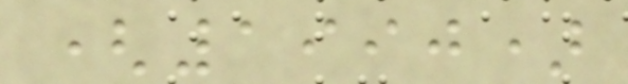(1990)
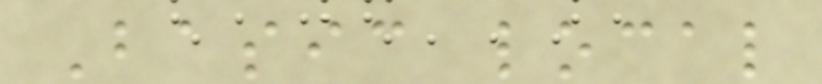Basic local
